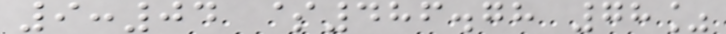9:04 $486.78 78%
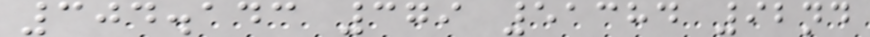304.143 379 51384 92nd
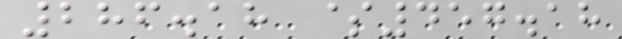286.18 $457.18
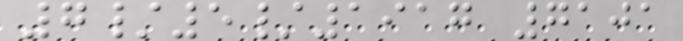7/5/1917 7101
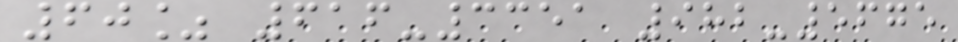60% 616-3351 982-5675
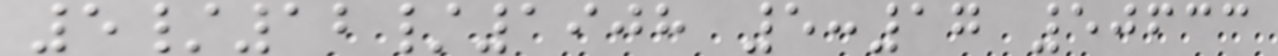5/12/1908 5:17 50633
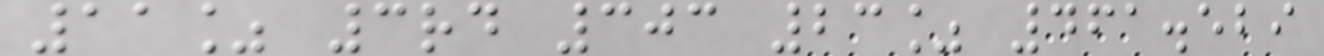11% 3rd 303 23% 461.529
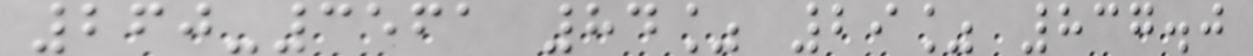260-3561 84% 29% 837.0
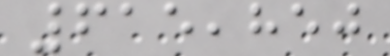615,850
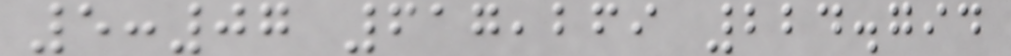5:07 617,269 224.794
